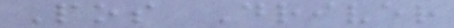Pos Driver
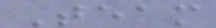Team
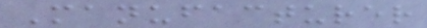Manufacturer
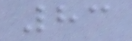83
